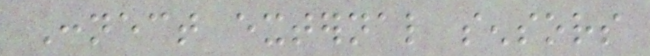Connect external sensors
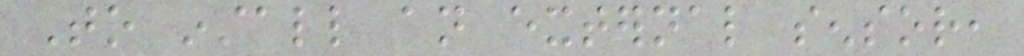To install an external sensor,
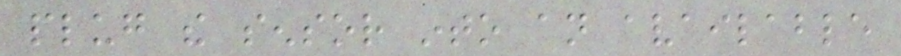plug the sensor into an available
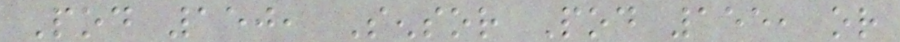Pod 150, Sensor Pod 155, or
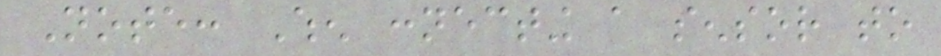Note: When connecting a sensor to
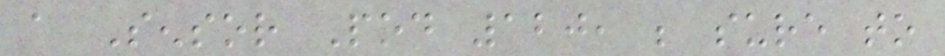a Sensor Pod 120, be sure to
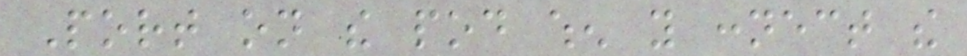Port on the pod when you connect the
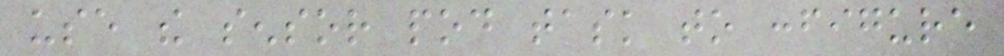use the sensor pod task to configure
